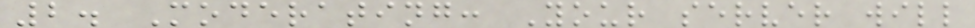2. Moderating: Your server will
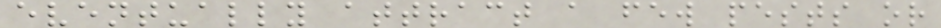eventually attract a few pests or
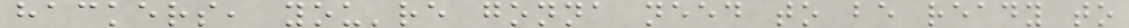hackers, you're gonna need to be ready to
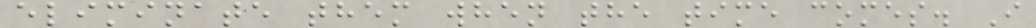eliminate them when the time comes. I
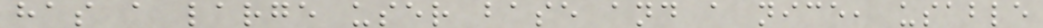has a large user base and a nice, usable
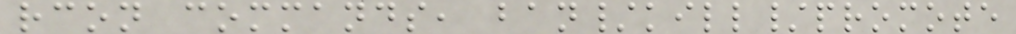rcon commands, ban/kill/promote
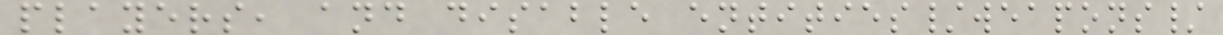players, and disable entities/weapons/
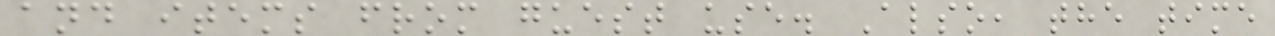and items from guest use. Also, the time
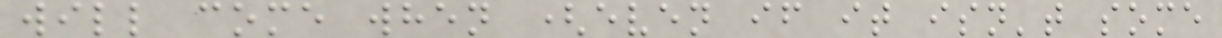will come when (even if it isn't some
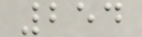254
